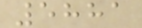5881
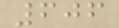606
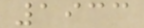1933
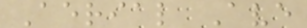Aerial Ave
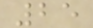25
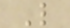L
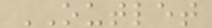OUTLET
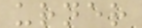urner
